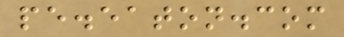pe.eaton.com
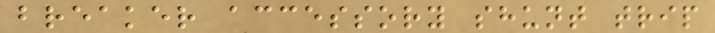breaker accessory shunt trip
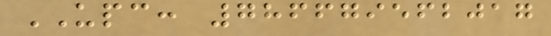UPC: 786679562017
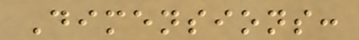Dimensions:
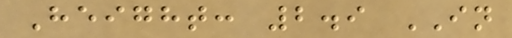Height: 2.9 IN
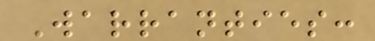Warranties:
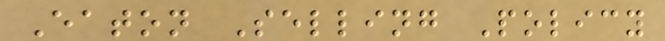Eaton Selling Policy
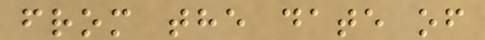from the date of
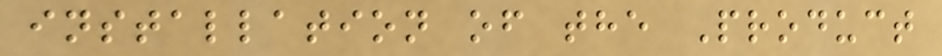installation of the Product
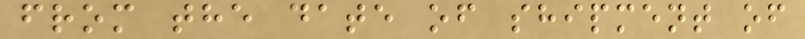from the date of shipment of
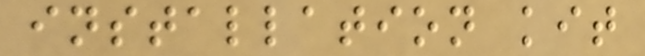installation kit
